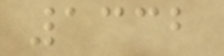1332
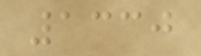1330
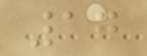17
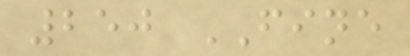250 FINE
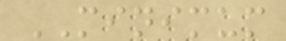MINIMUM
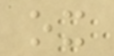ox
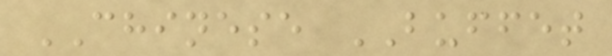CHINESE BUFFET
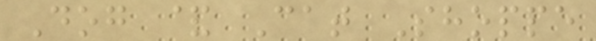Dog & Cat Shoppe
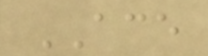ACE
